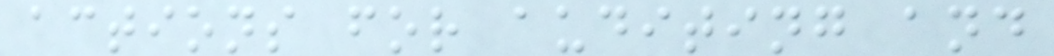actions for auditing and
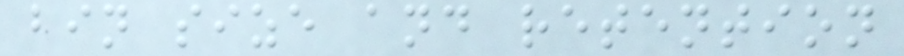bin size and retention
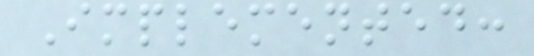Implemented:
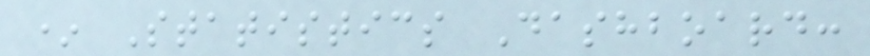* Statistics Dashboard:
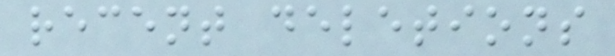recent deletions
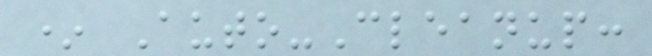* Auto-Cleanup:
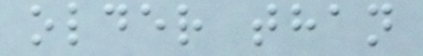older than
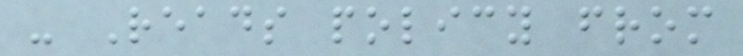- Reads policy from
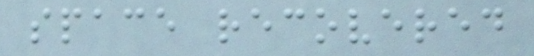space recovered
